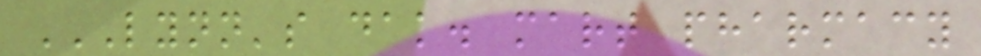LYNN'S DAK. MART PHARMACY
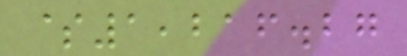$1,216.27
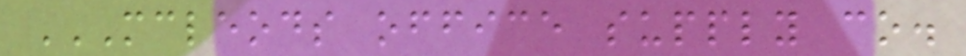MCLEODS OFFICE SUPPLY CO.
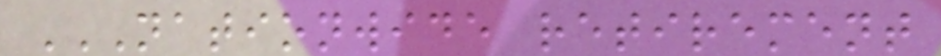NATIONWIDE RETIREMENT
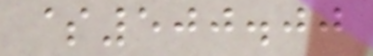$500.00
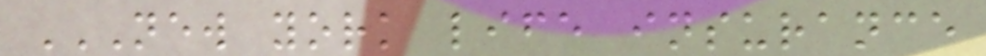NEW YORK LIFE INSURANCE
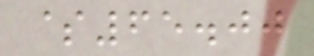$65.00
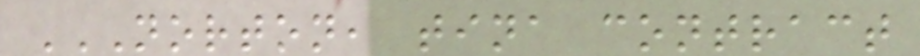NORTON, TINA CONTRACT
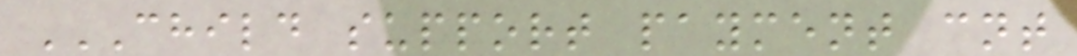CHILD SUPPORT PAYMENT CNT
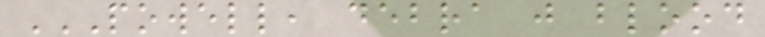POWELL, DEBRA J BLOOD
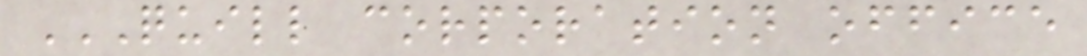QUILL CORPORATION OFFICE
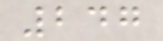247
